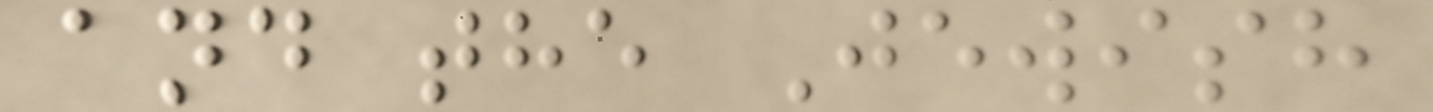and the Jewish
